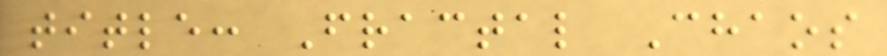title: Fractal Chaos
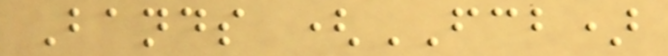Bands (FCB)
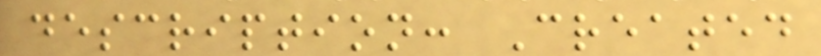description: Created
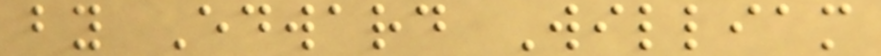by Edward William
